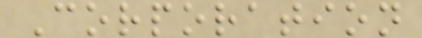Corporation
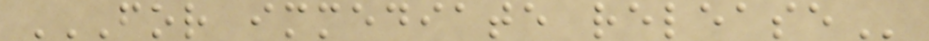FOR IMMEDIATE RELEASE
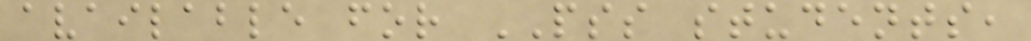available for PSS students,
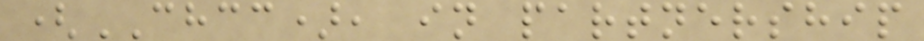(CHCC), in partnership
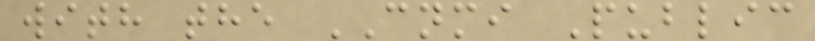with the CNMI Public
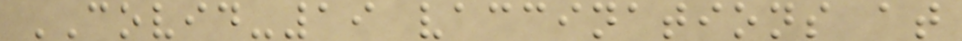COVID-19 vaccinations at
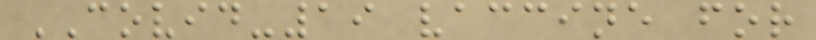COVID-19 vaccine for
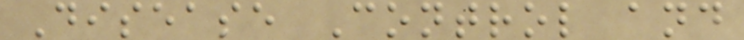Disease Control and
